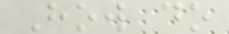How do
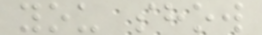you show
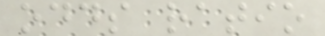odds ratio
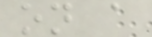on a
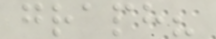graph?
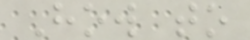How to
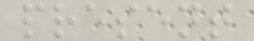present
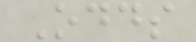Odds
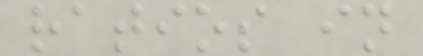ratios in
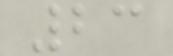23
